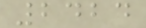2424
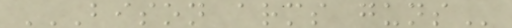BISON ARMS GUNS
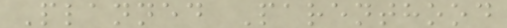Planned Parenthood
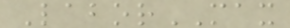LaborMAX
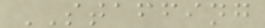STAFFING
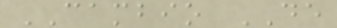CAMBIO DE
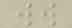ww
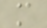m
